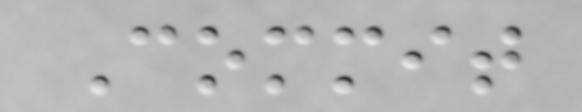Commit
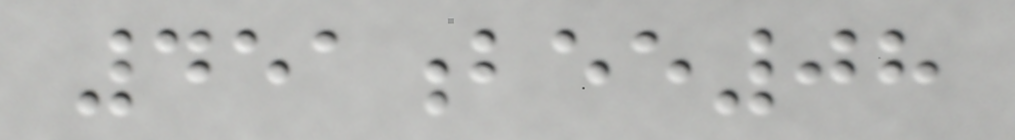451bee08
